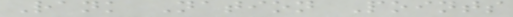Rank Nation Points
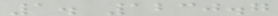1. 1230.7
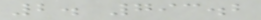2. 793.2
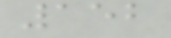152
